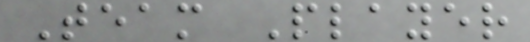Team Player
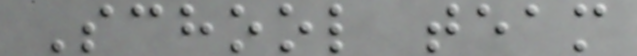School team
